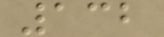132
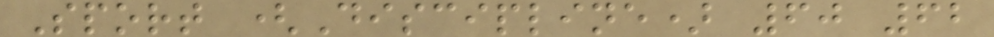Sport (Discipline) 60 62
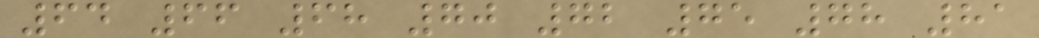64 66 68 70 72 75 78 81
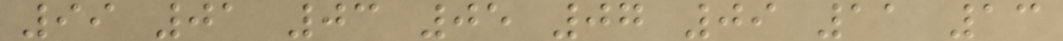99 01 03 05 07 09 11 13
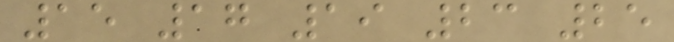15 17 19 23 25
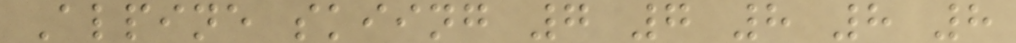Alpine skiing 7 7 8 8 8
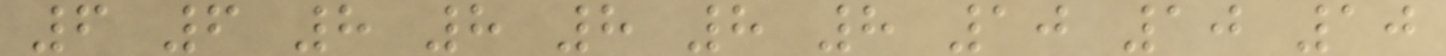6 6 8 8 8 8 8 10 10 10
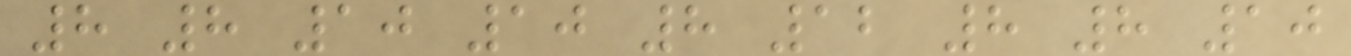8 8 10 10 8 12 8 8 10
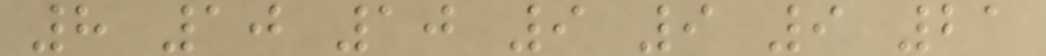8 10 10 9 9 9 21
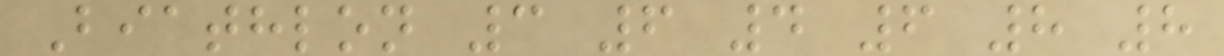Biathlon 3 6 4 6 8 8
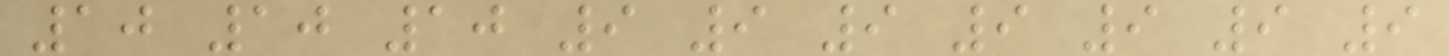10 10 10 9 9 9 9 9 9 9
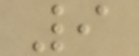9
